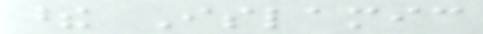these Islamic
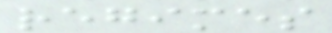regimes
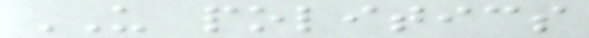US politics
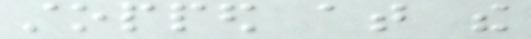stopped at the
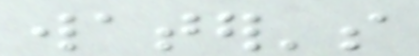water's
